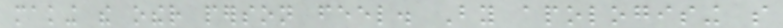making the other person feel. By apologising so
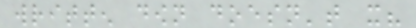written down doesn't it?
